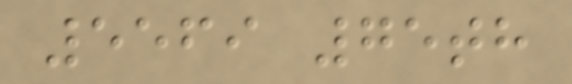5569 75th
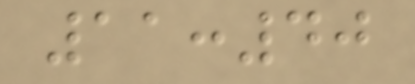11:40
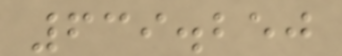639.250
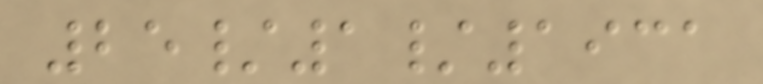25/1/1931
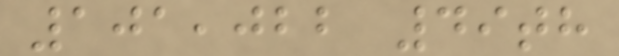101,022 49th
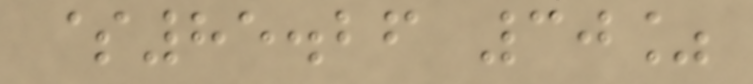$85.26 30%
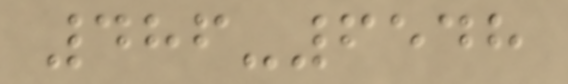486-6548
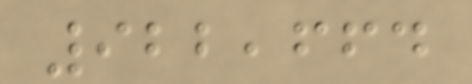922,664
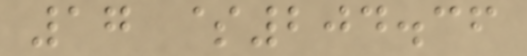17 $204.36
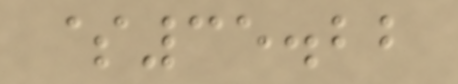$35.22
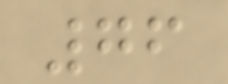76
